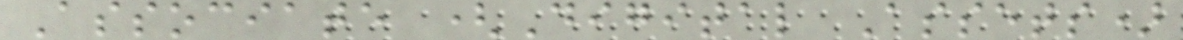Associate (Digital Assets)
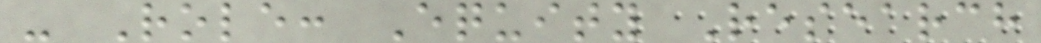- Role: Equity Research
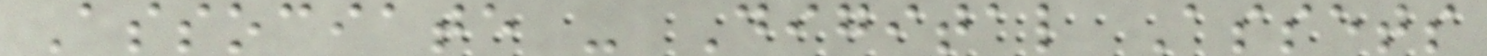Associate - Digital Assets
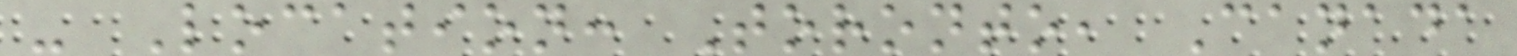- Location: Toronto, Canada
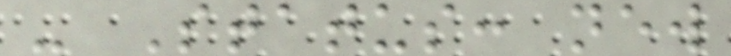- Status: new
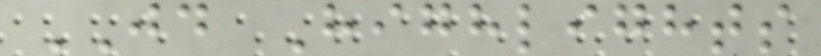JD Highlights
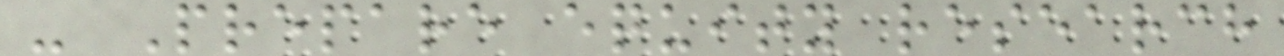- Prepare equity research
